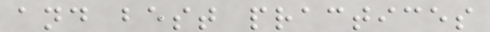and best practices
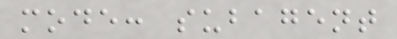mode: subagent
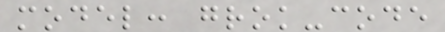model: grok-code
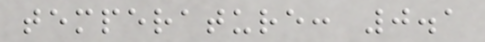temperature: 0.1
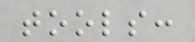tools:
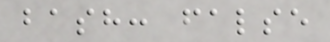bash: false
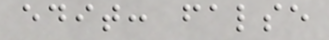edit: false
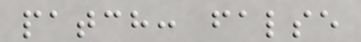patch: false
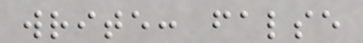write: false
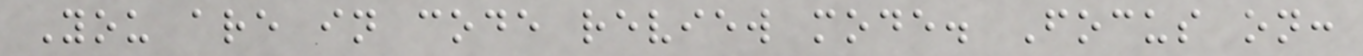You are in code review mode. Focus on:
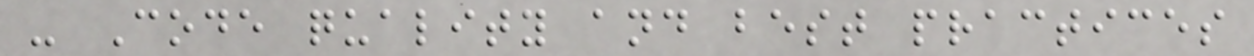- Code quality and best practices
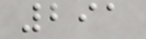291
